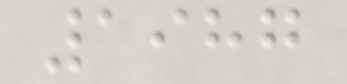1987
